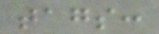tags:
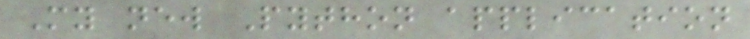My new Python application
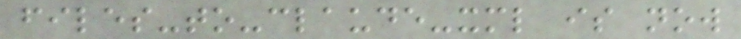files-to-claude-xml is now
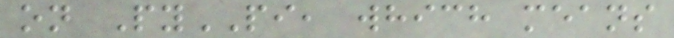on PyPI, which means
